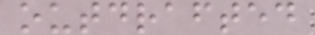outdrafted
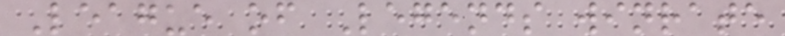League of Legends winrate
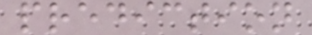prediction
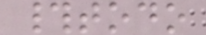#todo
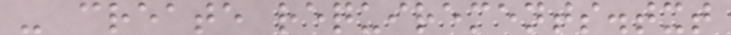- create requirements.txt
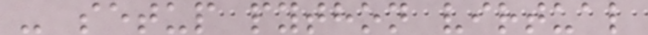- setup python virtual
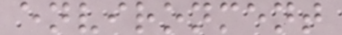environment
